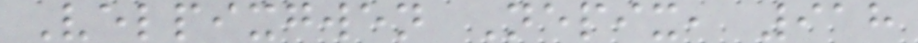Velpixgwen Nepix, 918
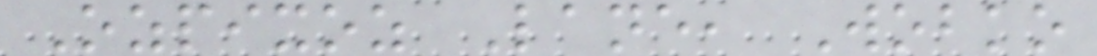Ozpixoz Lane, Wobko
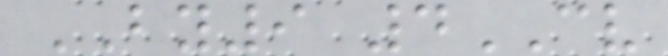BY9 4CV
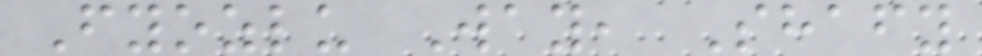Fyozlu Way, Shafy
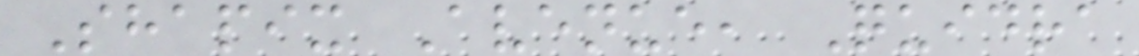Shapix Avenue, Quidra
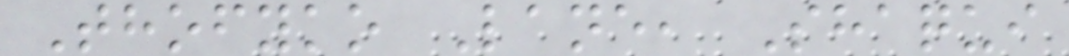Thofyko Lane, Shaqui
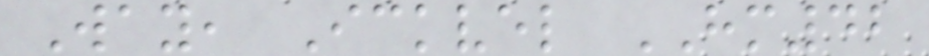Way, Ickvel HM42
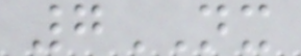7NX
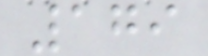179
